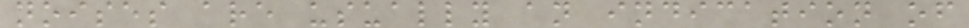noises are usually an indication of
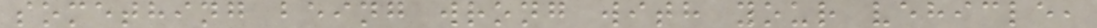something being wrong with your vehicle,
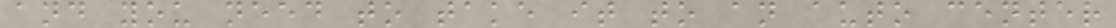and you need to take it to an auto center
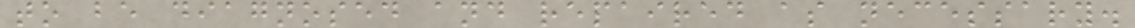to be diagnosed and repaired as necessary.
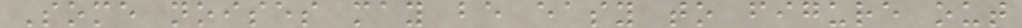Some noises may be easy to figure out
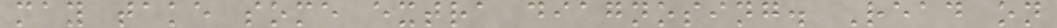may take some extra diagnosing. Read on
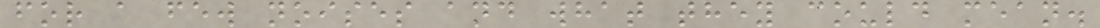for a few noises and what they could mean.
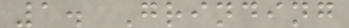1. Grinding
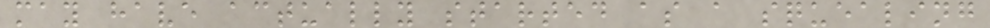may have actually started as a squealing
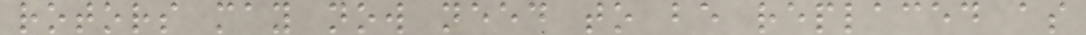rotors may now need to be replaced as
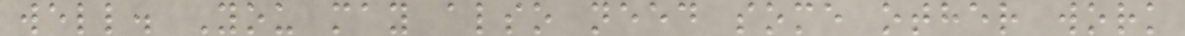well. You may also need some other work
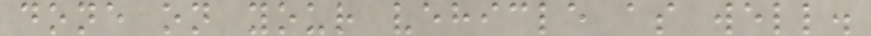done on your vehicle as well.
